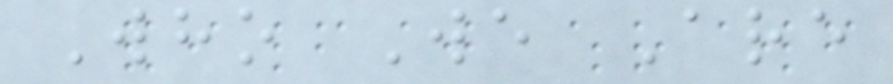Who We Are
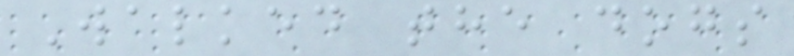Walked the dogs
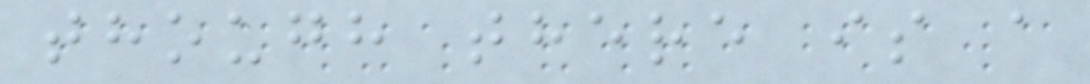though there is a
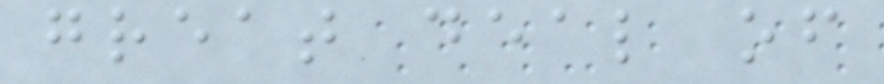great deal of
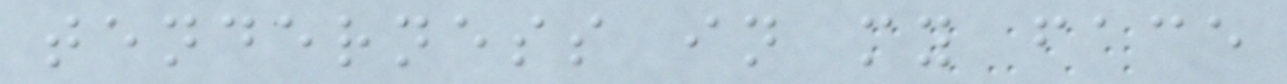tenderness in my face
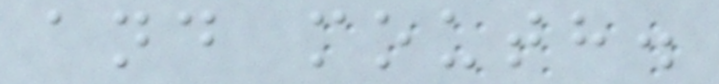and mouth.
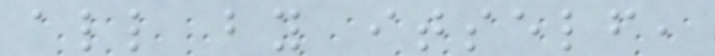all by itself,
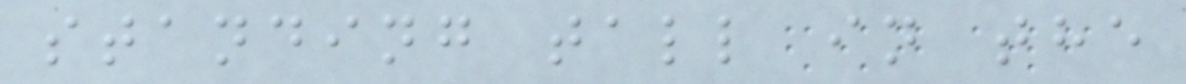standing tall in the
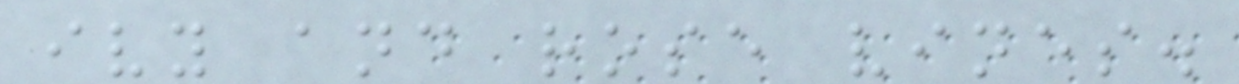ivy and rose vines.
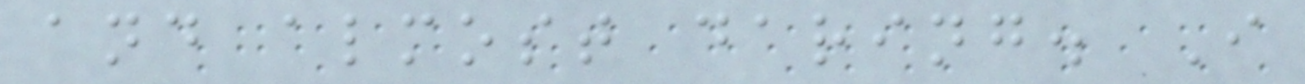and almost daring. I
